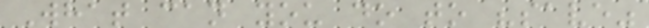What can you do to "save"
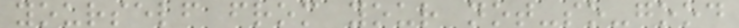yourself from your not-so-good
